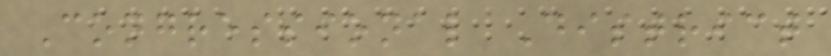Congressional District
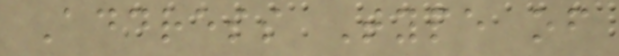Address Type of
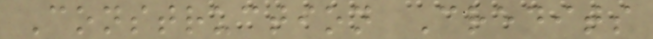Construction Credits
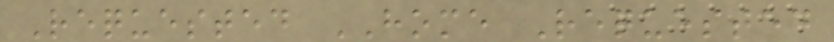Requested HOME Requested
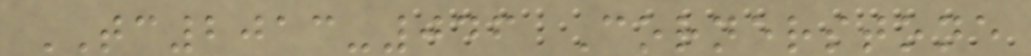TC2013-046 Cornerstone
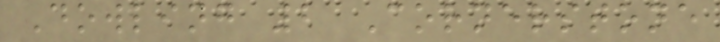Dowling 2 Cornerstone
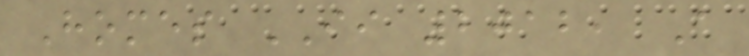Homes II 2012, A
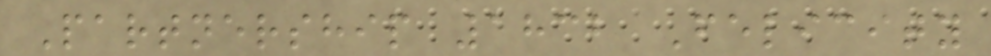Partnership 1832 Felicity
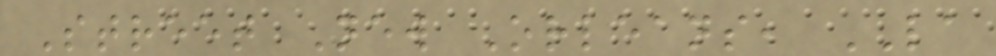Street New Orleans, LA
